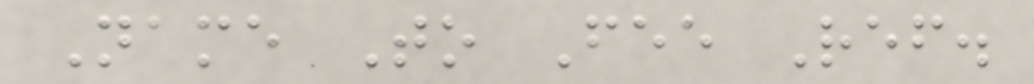Name To Fee Ref.
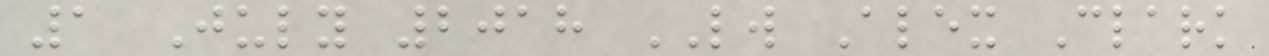1 July 2018 LW Alex Clark
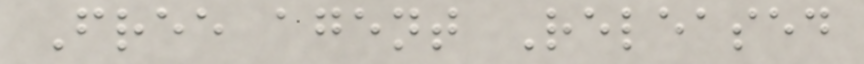Free agent Released
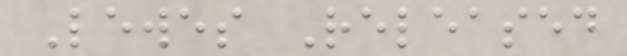Lewes Released
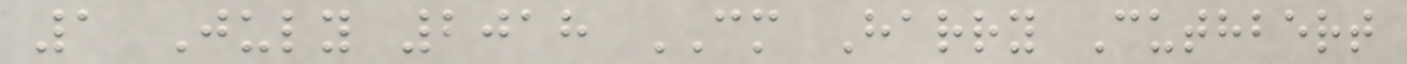1 July 2018 CM Harry Cuthbert
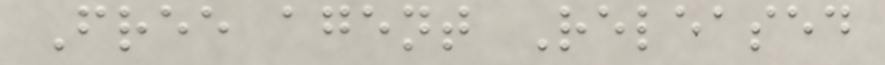Free agent Released
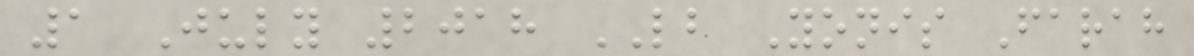1 July 2018 LB Yonis Farah
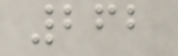262
